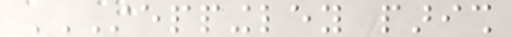STEPPINGLEY PARISH
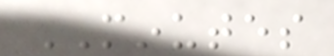MINUTES
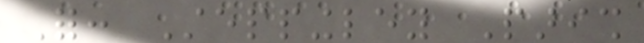For: Steppingley Parish
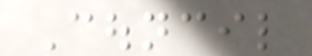Council
